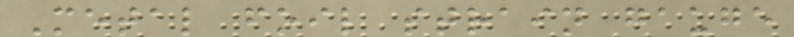Metal foil strain gauge
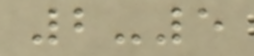2-5
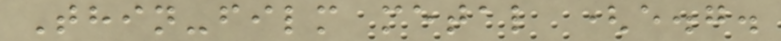Thin-film metal (e.g.
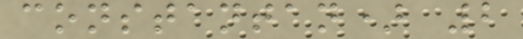constantan) 2
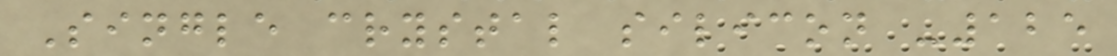Single crystal silicon -125
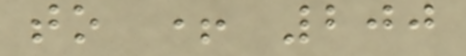to + 200
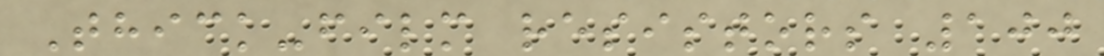Thick-film resistors 100
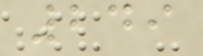249
